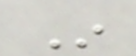In
